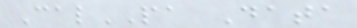CalPA Data
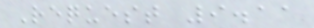Request 9.11
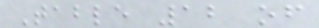Table 12 of
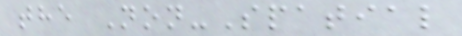the Non-Spatial
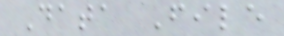Data File
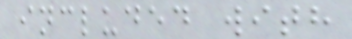included with
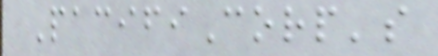PacifiCorp's
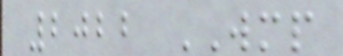2022 WMP
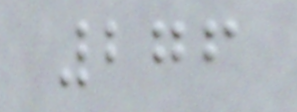276
